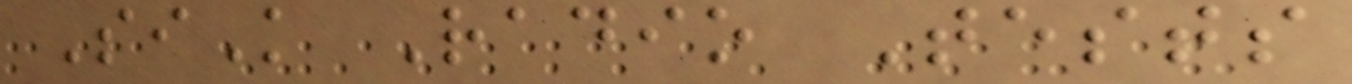SiK Radio Tests
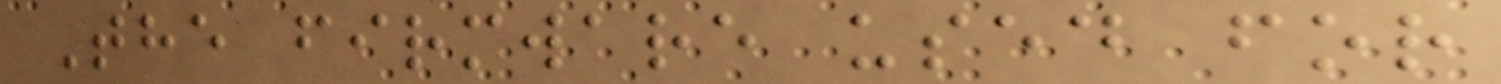The firmware used for
